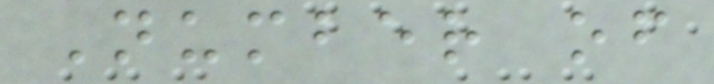Number of
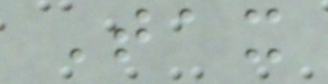Tax
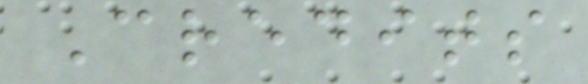Credits
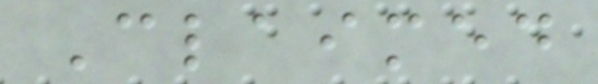Claimed
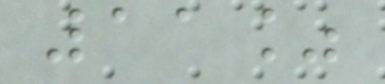11%
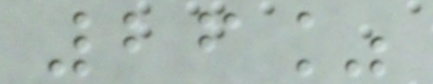26%
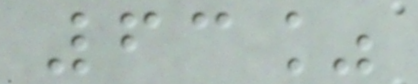63%
